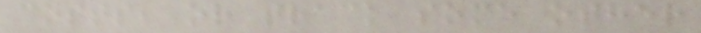costs, or track some other
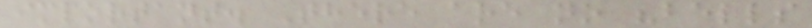important. There are no "bells
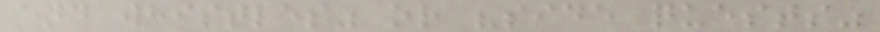and whistles" or "side quests"
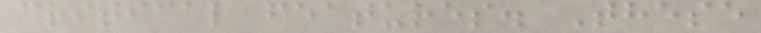critical features. These
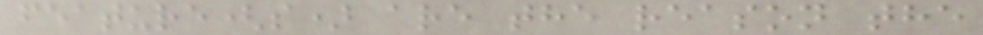feature(s) are the reason the
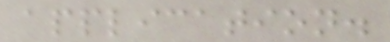application.
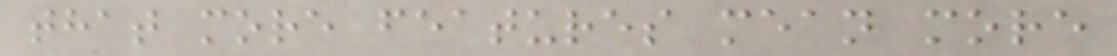that more features mean more
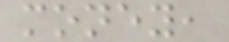money,
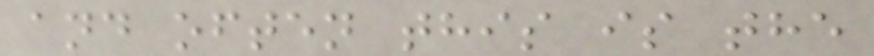and often this is the
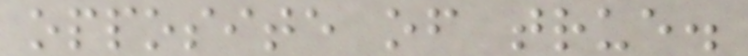opposite of true.
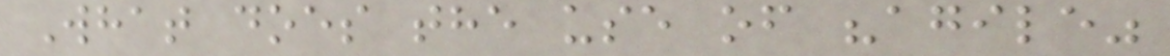What does the use of "agile"
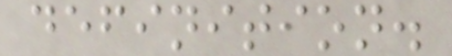definition.
